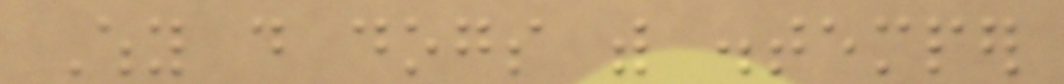Why do dogs with distemper
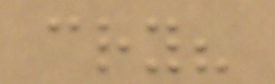cry?
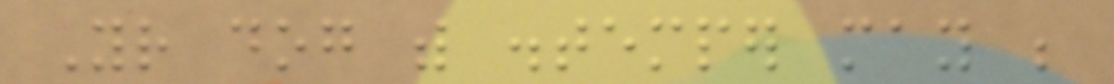Your dog with distemper may be
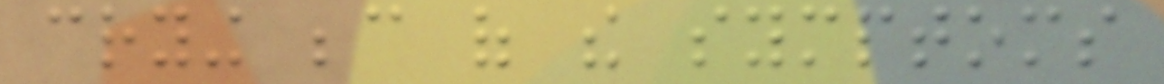crying because of the symptoms
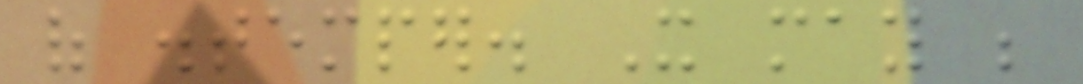of distemper. It may be
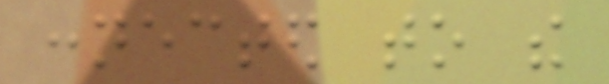connected to the
